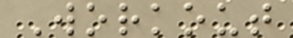Workout
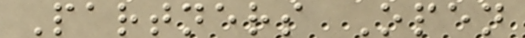Partners Open
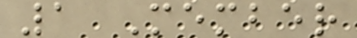1 Member
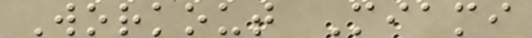Workout Miami
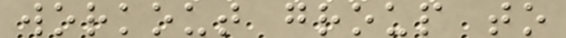workout group to
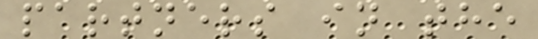partners in the
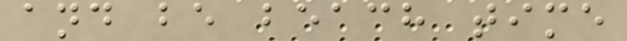and be beach time
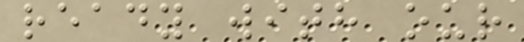ready with our
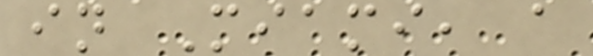in Miami, a
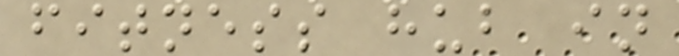fitness hub in
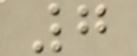7
